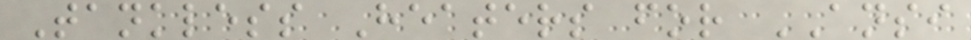Tankless Heaters for ANSI
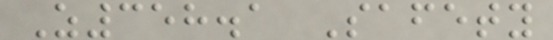Z358.1 Safety
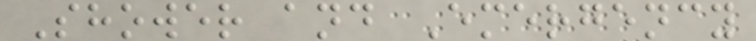Shower and Emergency
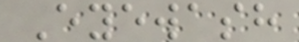Eyewash
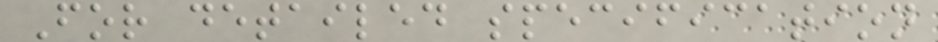For detailed specification
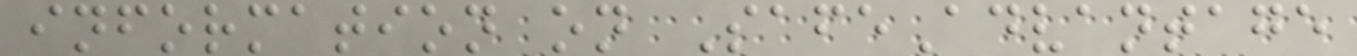information on SafeAdvantage
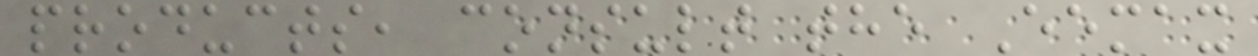products, consult the Eemax
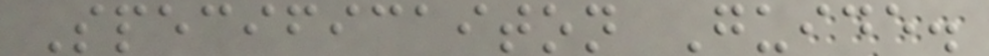Specificaiton Guide.
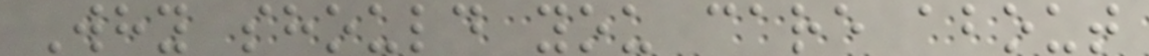Why should you care about
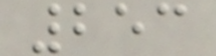253
